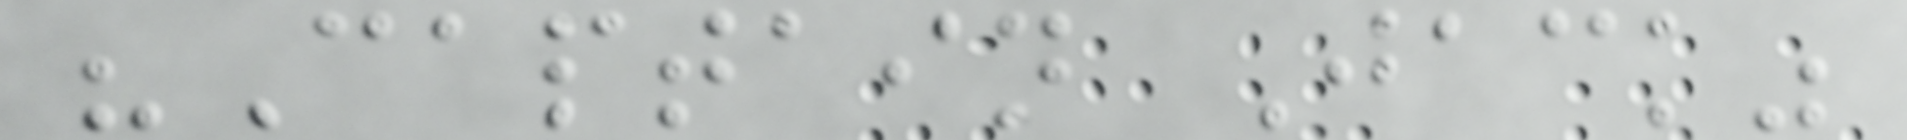"Captain Jack"
